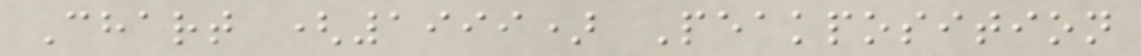Chart (1999) Peakposition
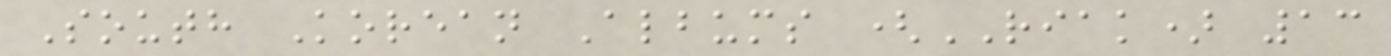South Korean Albums (RIAK) 13
